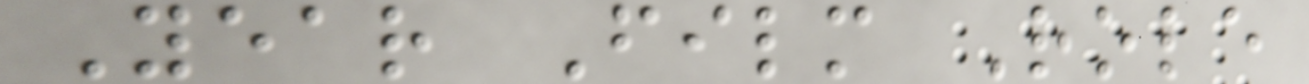Year Film Role
